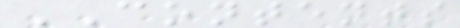CONTENTS
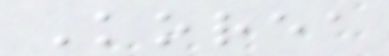Korea
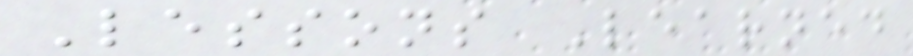Lessons Learned
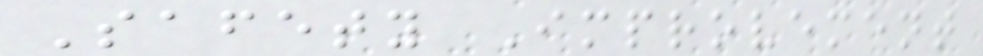Safety Improvement
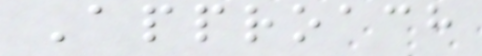Approach
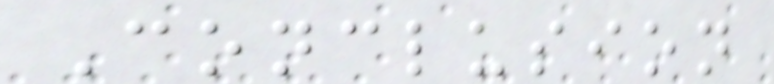Conclusion
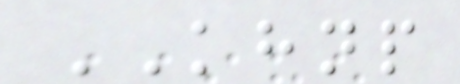KHNP
